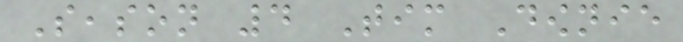Season 4 Tim Downie
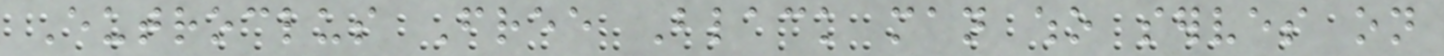Eutroclus Free Black man who serves on
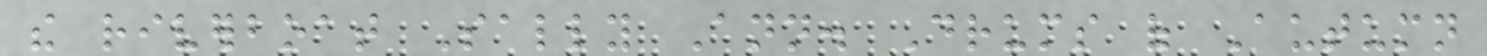the riverboat Sally Ann. Drums of Autumn
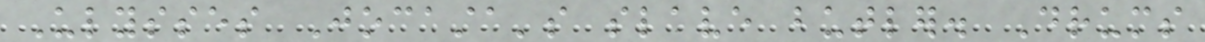Ulysses Jocasta's slave butler. Drums
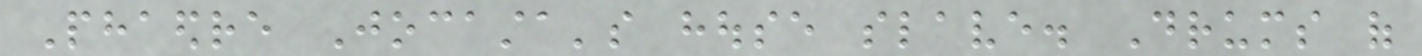Phaedre Jocasta's house slave. Drums of
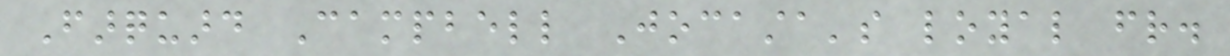Farquard Campbell Jocasta's loyal friend.
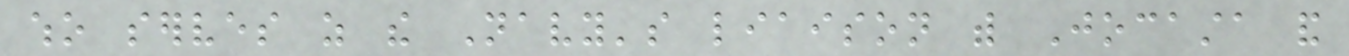who serves as the Navy's liaison with Jocasta and
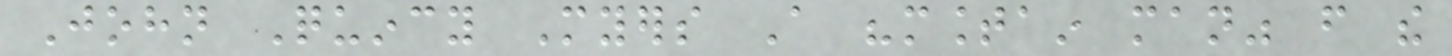John Quincy Myers A "mountain man" from the
